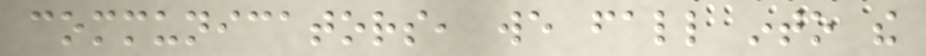communicators, we fall into the
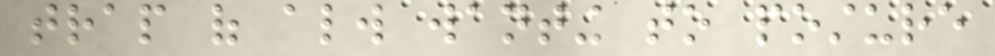trap of always wanting to posture
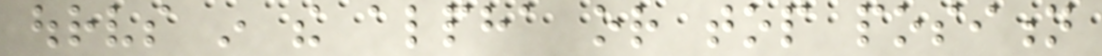ourselves in the alpha or top position
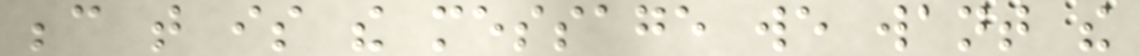because that is the message we want the
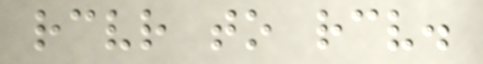receiver to receive.
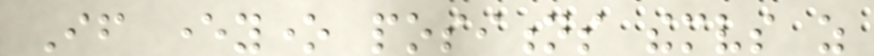If everyone positions themselves as
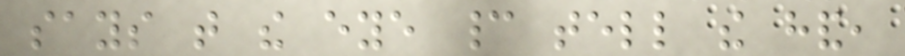says that the eye cannot tell the hand,
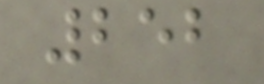252
